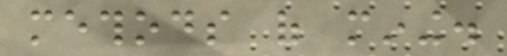methods of mining.
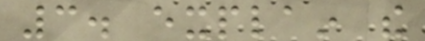3. explain the
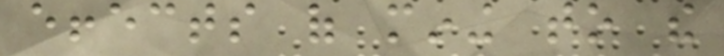effects of mining to the
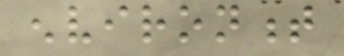environment
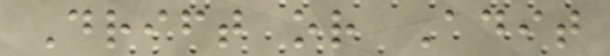Drift or Adit
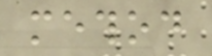method
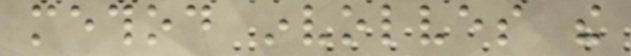method involves the
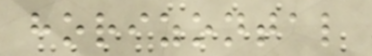horizontal
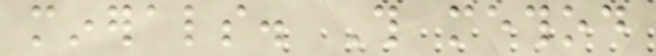minerals. This method
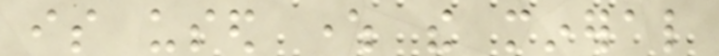is used where the mineral
